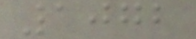1072
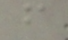f
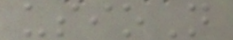usioN
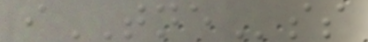iTNEss
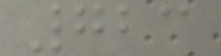723
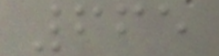665
